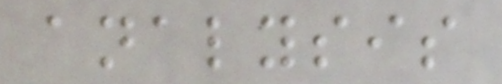analysis
